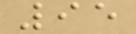95
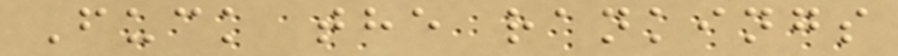Fuck the rankings
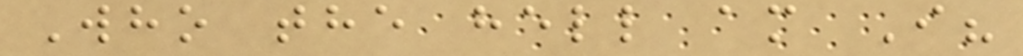Who the hell am I?
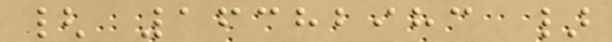{ 16382983 }
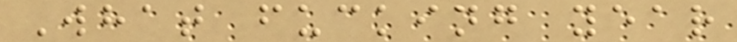What fucking year
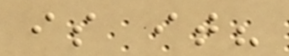is it?
